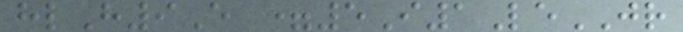hlH9E =5I1LeJR
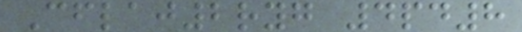Cflaj2ryg 4pd8
